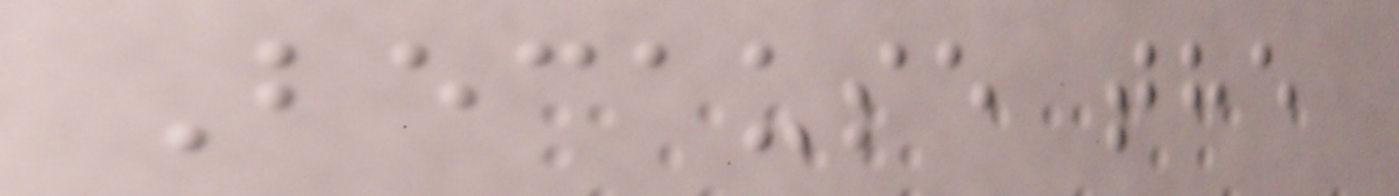Because the
